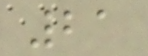21
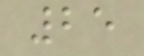25
